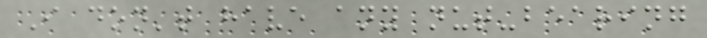I don't have any nut-bearing
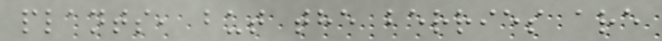plants, but the berries are
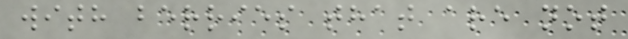with berries that are not
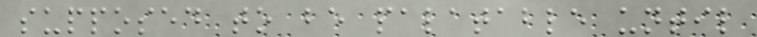supposed to be palatable until
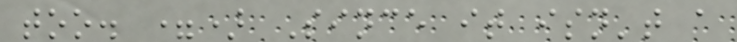too. =) Since it isn't a
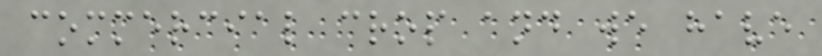commercial crop and we have
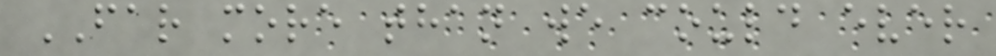FAR more than we could ever
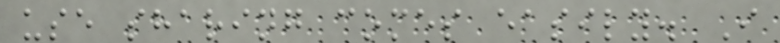use sharing comes easily. I
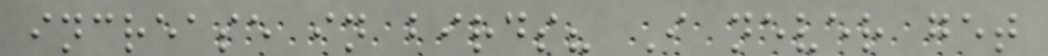increase in birds? I never get
